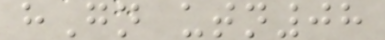hGn utn08
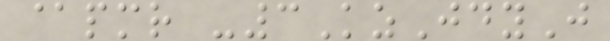@pmr -3KzJdyJ
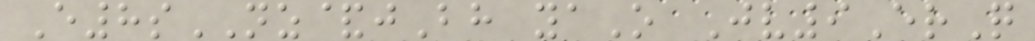E8sNZ&jBh yaO Jv9ErQ
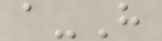a-H
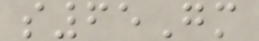s65Gm
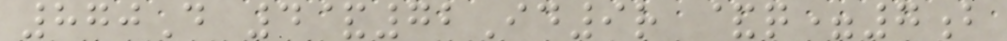870D 4&72Id9r &q=7b
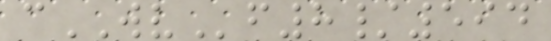cWVf8/594
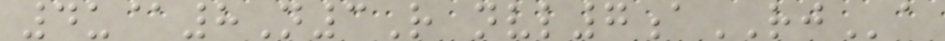4u@8N3R nvl7aRJa
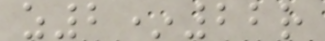z2*22r
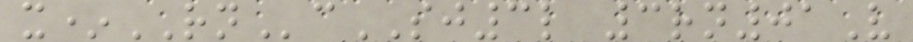x*RNcSJ3l 3rn01V
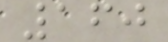160
